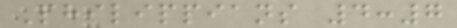Philippians 4:7
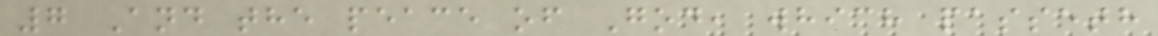7 And the peace of God, which passeth
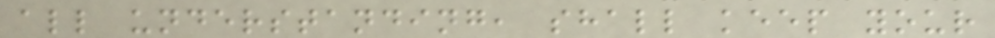all understanding, shall keep your
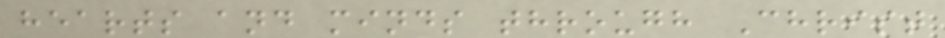hearts and minds through Christ
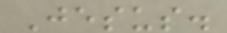Jesus.
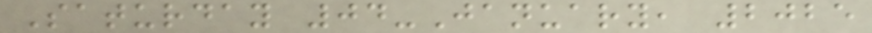Saturday 04-January, 2025
